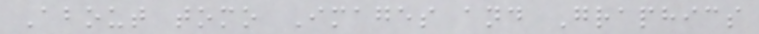About tomo Images and Graphics
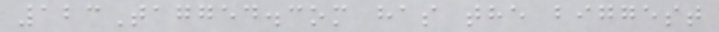123Tagged.com has the biggest
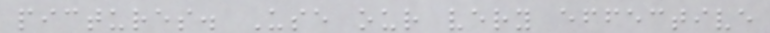pictures. Use our very effective
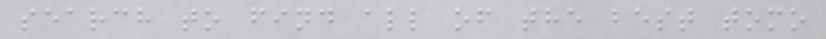search to find all of the best tomo
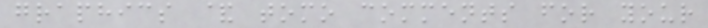graphics & tomo comments for your
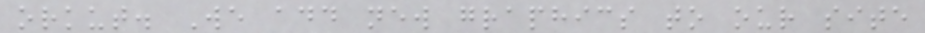orkut. We add new graphics to our site
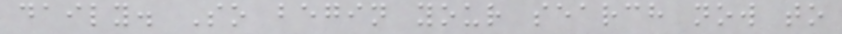daily. So begin your search now to
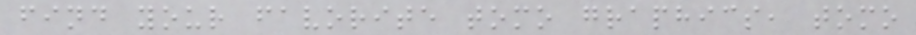find your favorite tomo graphics, tomo
